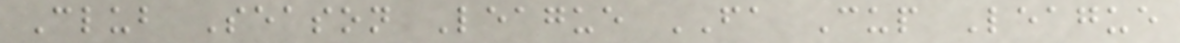Club Season League FA Cup League
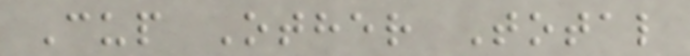Cup Other Total
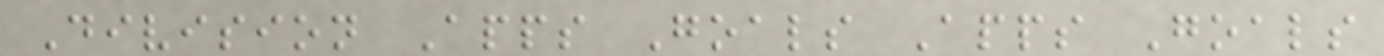Division Apps Goals Apps Goals
